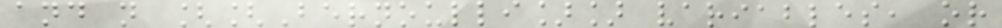and n [[Bernoulli]] variables, or
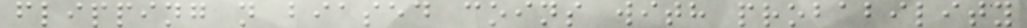flipping n biased coins with probability
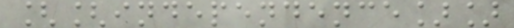[[independence]]
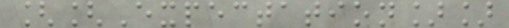[[Expectation]]
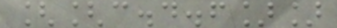[[c.d.f]]
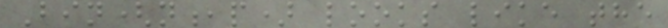Bin(n,p) looks like the
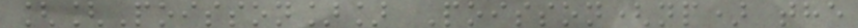[[Poisson]] Poisson(np) the
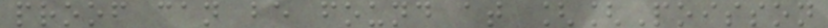proof can be found at [[Poisson
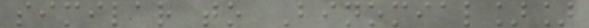similar to Binomial]]
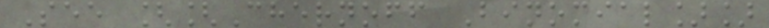See [[Chernoff Binomial]]
